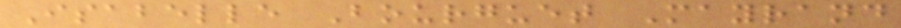Isabelle Bourguet Mayrand
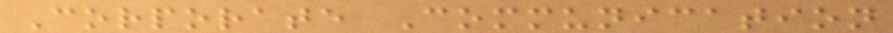Corporate Communication
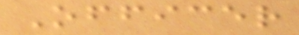Officer
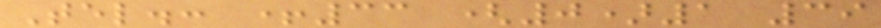Tel.: +33 (0)1 39
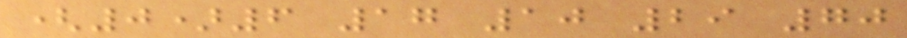(0)6 17 10 29 70
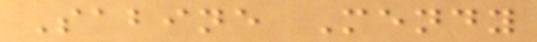Sabine Mendy
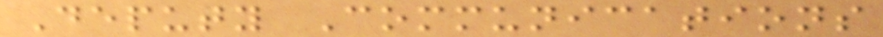Deputy Communications
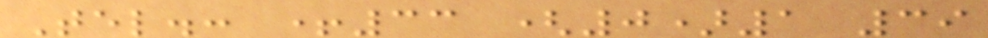Tel.: +33 (0)1 39
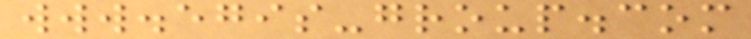www.egis-group.com
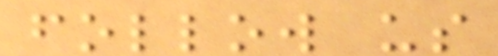follow us
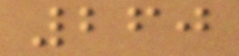260
